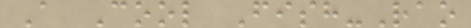A Cool Fish-Rao
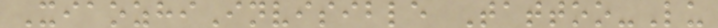XiaozhiInvisible Tattoo-Lu
